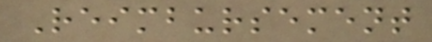Reimbursement
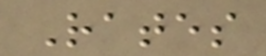Rates
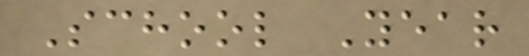School Year
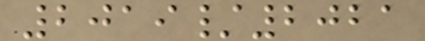2019/2021
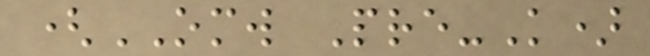(OMW Pre-K)
